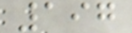197
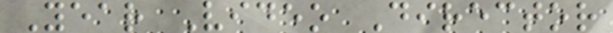Year Video Director
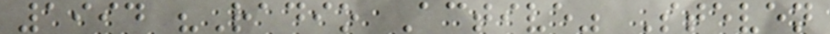1994 "Radio Active" Steven
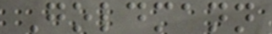Goldmann
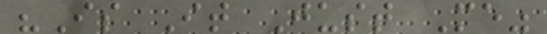"Is It Just Me"
